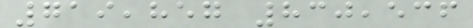719,857 830,536
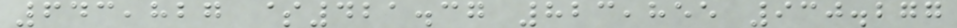643,827 $421.37 823,855 930.277
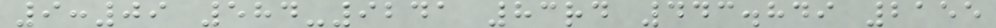9:09 584-9241 83rd 443.849 2155
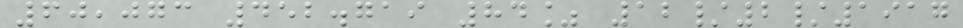60,073 452.719 84% 12/2/1917
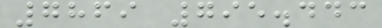7869 795.443
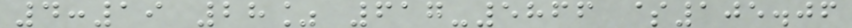4:19 28% 617-5866 $105.06
